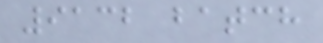9132 batch
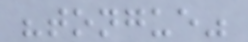"tongue"
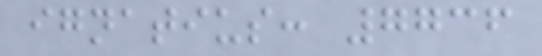ignatius: 7736
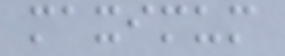maximum
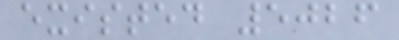existed 5026
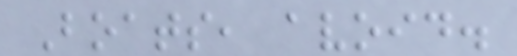Boats, avoid.
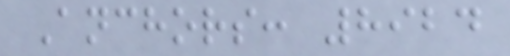Anchors: 8924
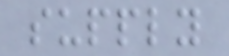supply
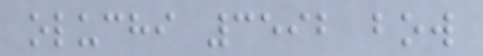oluchi 3592 bow
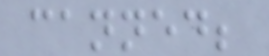canned;
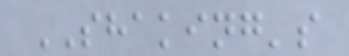SHAKING's
